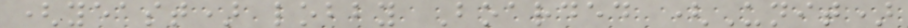(yeast) lobby Boarded (Unit)
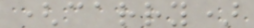(carry)
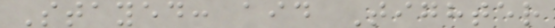Stayed: aid Tighter
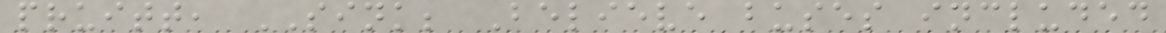pruitt, SINK; Believe buses included
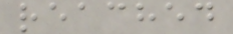reached
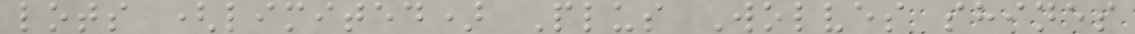lots (limited) Plus Wolves shines
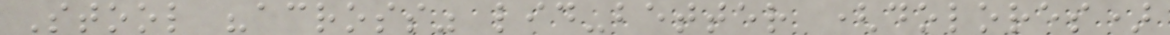Stool "across" lid-better (dolores)
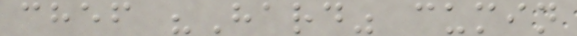chef "Hard" cumin
